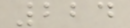224
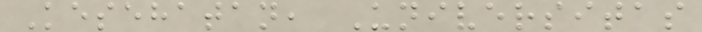Kesehatan, Universitas
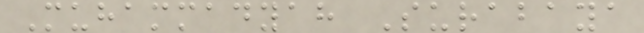Muhammadyah Surabaya
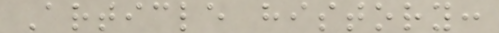Article history:
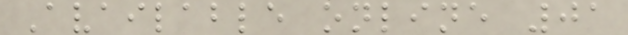Available online 01
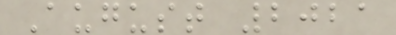August 2021
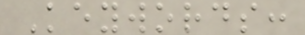Keywords:
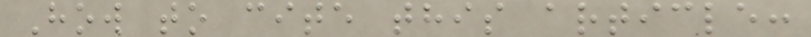How to cite this article:
